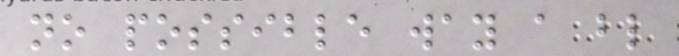no possible way a blind
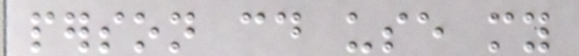person could use my
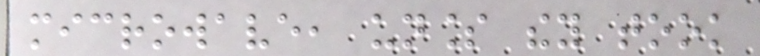microwave, unless they took
